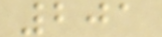201
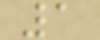1
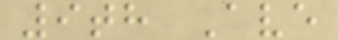9th Ave
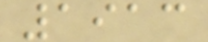1913
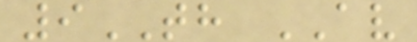9TH AV
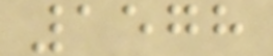1578
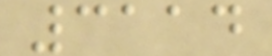3114
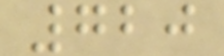720
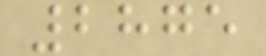2875
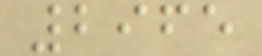2965
